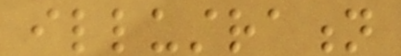illustration
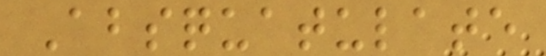Absquatulate
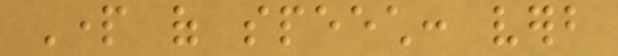Part of speech: verb
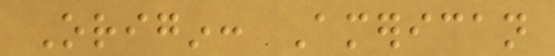Origin: American
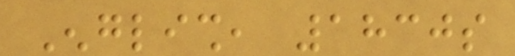English, 1830s
